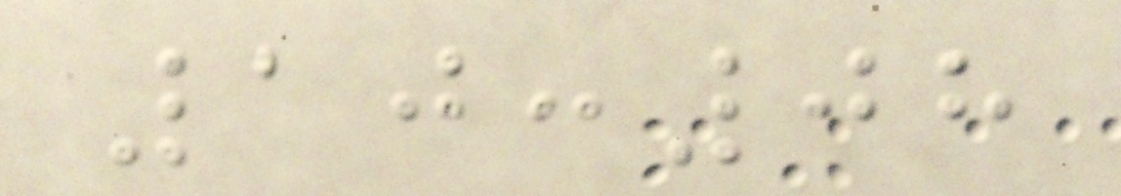10:08
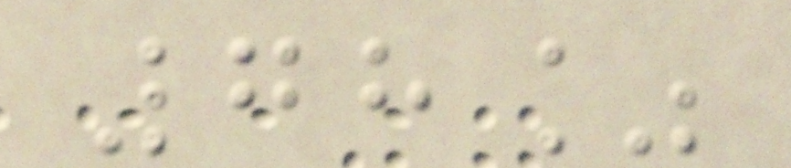78%
